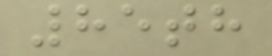85th
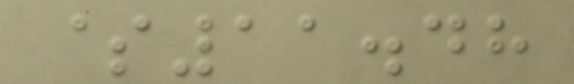$11.48
